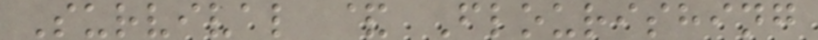Survival & Flourishing
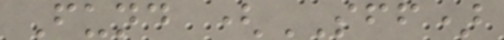Fund (SFF)
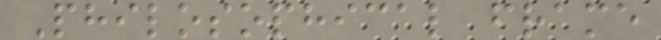Philosophical frame
